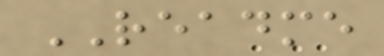README
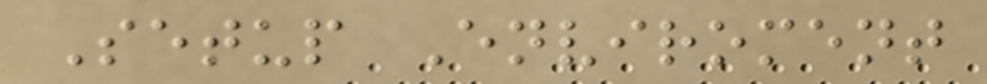Setup Enviroment
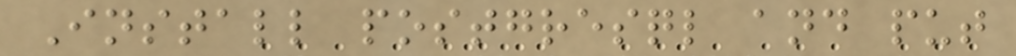Install postgresql and put
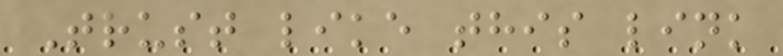Trust like this link
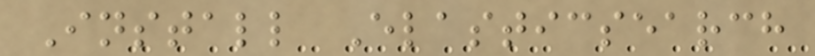Install Elasticsearch
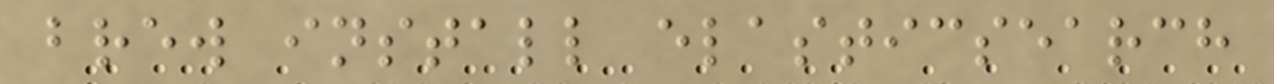brew install elasticsearch
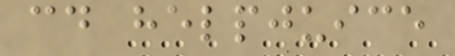cd helpjuice
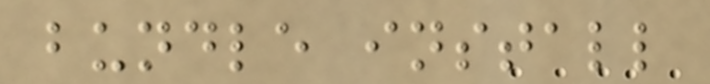bundle install
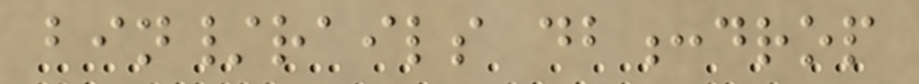bin/rails db:drop
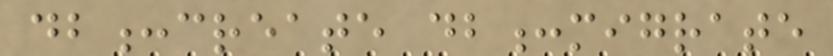db:create db:migrate
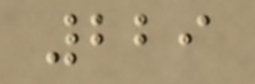229
